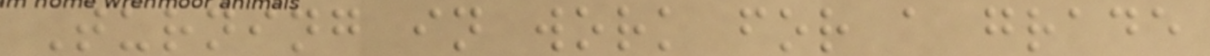Turning in work for a grade
